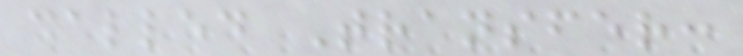called Transfer:
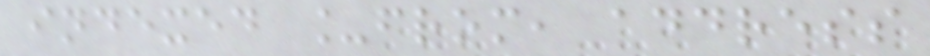indexed _from, address
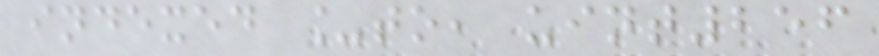indexed _to, uint256
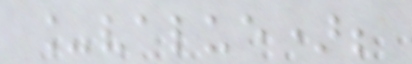_value);
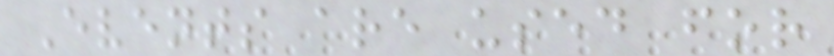Events are used for
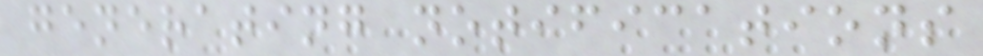generating notifications
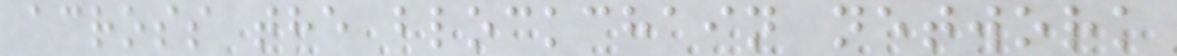across the blockchain network
